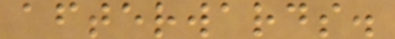afterwards.
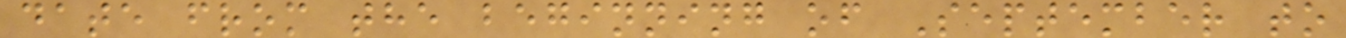date from the beginning of September to
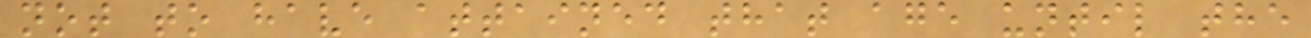not to have attained that age until the
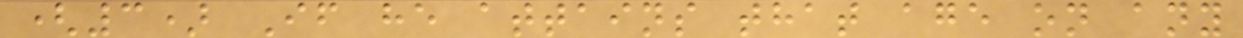(3) If he attains that age on any
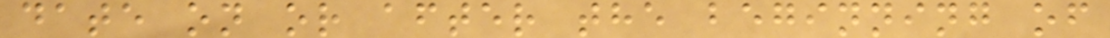date on or after the beginning of
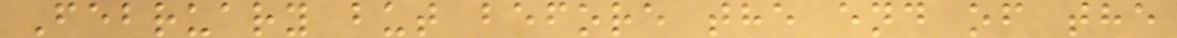February but before the end of the
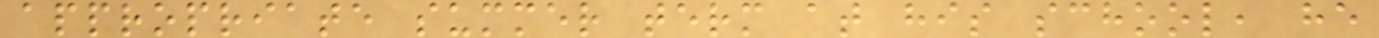appropriate summer term at his school, he
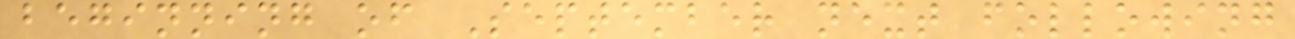beginning of September next following
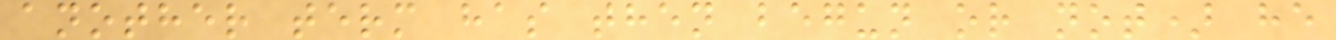another term has then begun or not) he
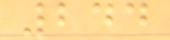244
